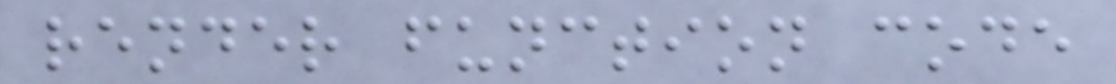render function code
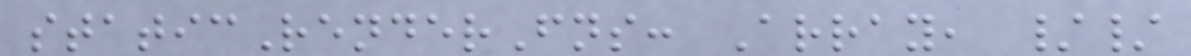staticRenderFns: Array, //
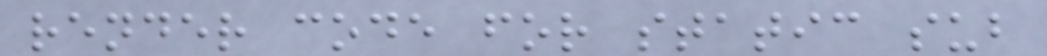render code for static sub
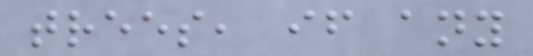trees, if any
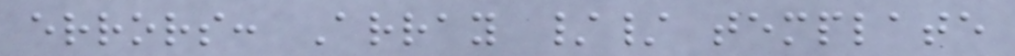errors: Array // template
